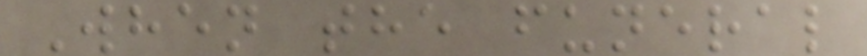When the funeral
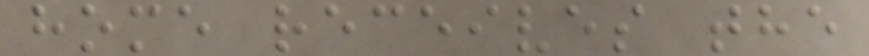home receives the
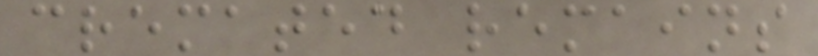cremated remains
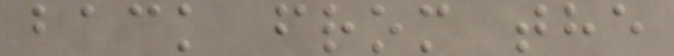back from the
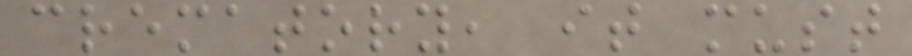crematory, it must
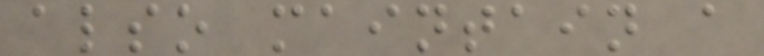also maintain a
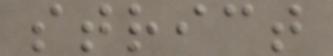strict
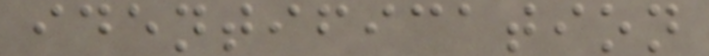identification
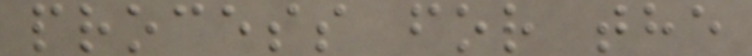process for the
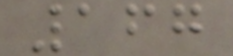167
